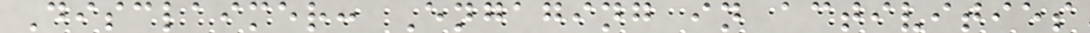Disclaimer: Engaging in activities
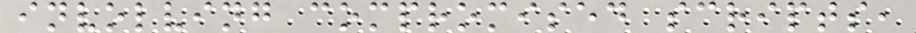involving compromised scripts,
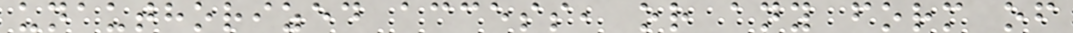unauthorized access, or any form of
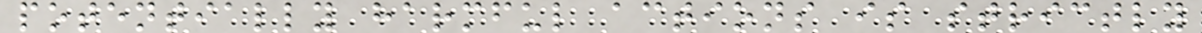potentially harmful actions is strictly
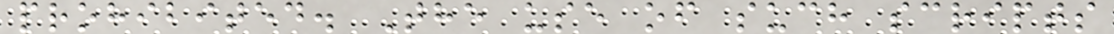prohibited. The use of such scripts
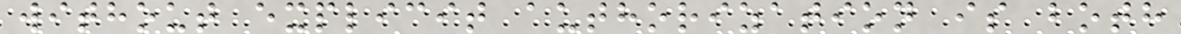without explicit authorization is both
